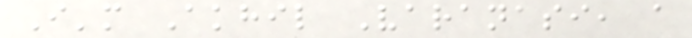I'm Akhil Varanasi, a
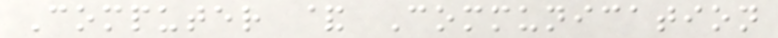Computer & Communication
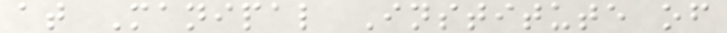at Manipal Institute of
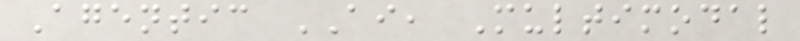Agentic AI, Multimodal
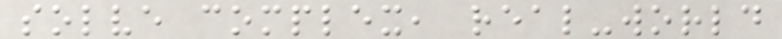solve complex, real-world
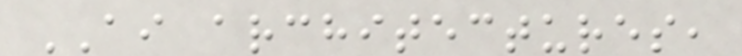AI architectures,
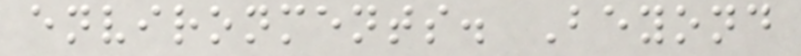environments. Beyond
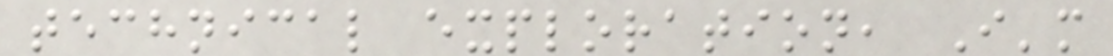technical exploration, I'm
